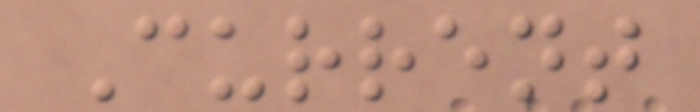Current
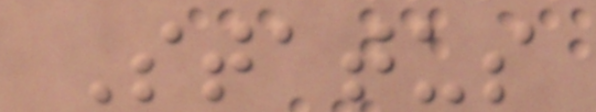Status
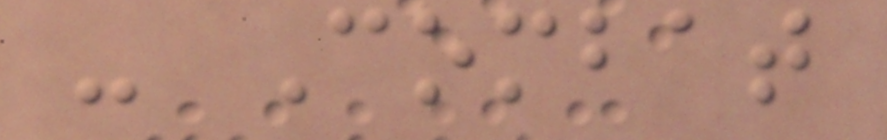- Combat
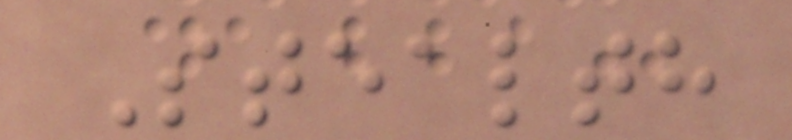Stealth
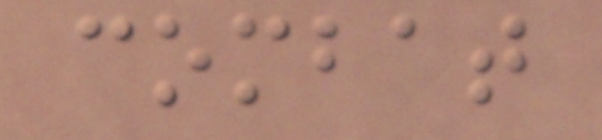combat
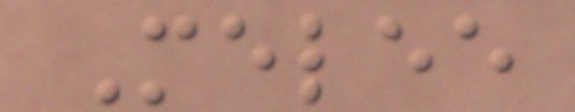Melee
